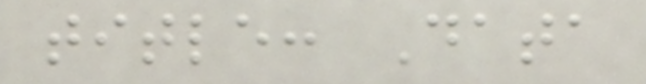title: Data
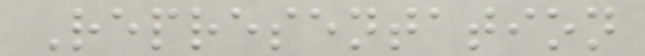Representation
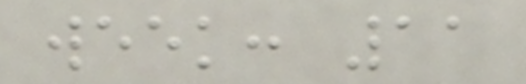week: 11
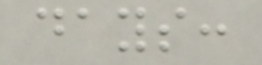days:
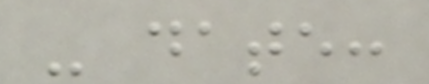- date:
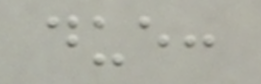due:
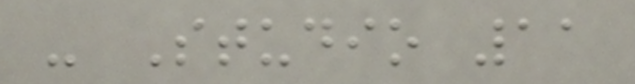- Studio 11
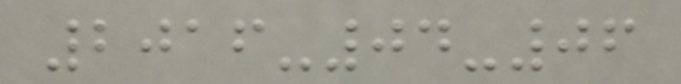2016-04-06
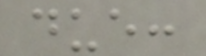due:
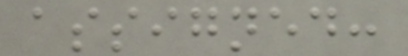assigned:
